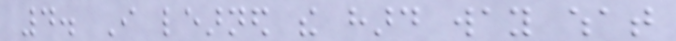4. I learned the hard way what
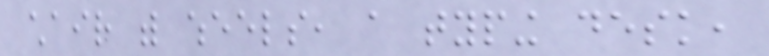chair with wheels, a typing desk,
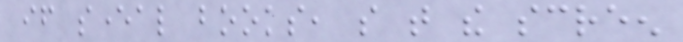if several books, so that the screen
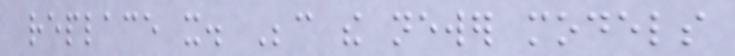replace it. Because the newer models
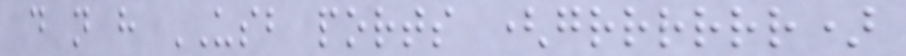do not have USB ports (grrrrrr)
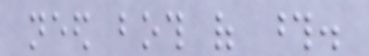need both of those.
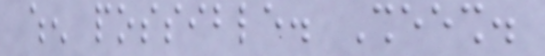when possible. Sheesh.
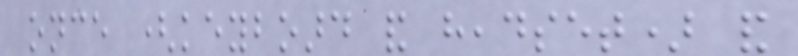once (keyboard and headset) and
